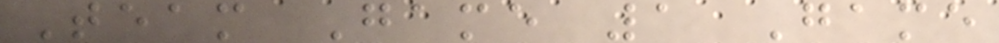Team Game 1 Game
